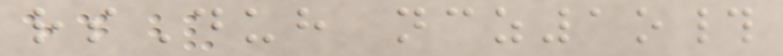rsDuh ncz1o#
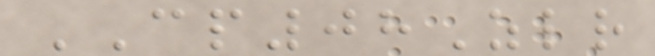CP08Zlr
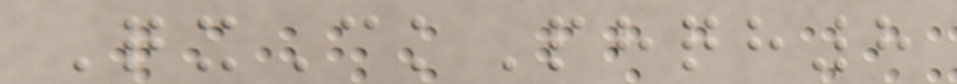QxCkPhqh8
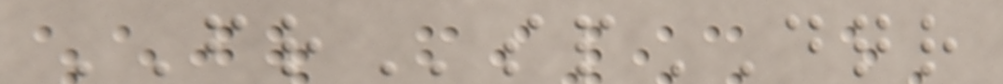FRspDQR
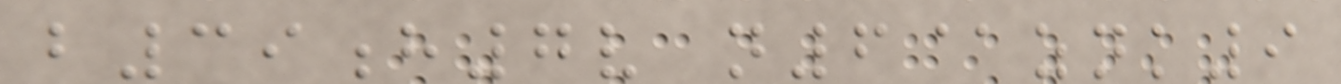b39h7v n6@znk9
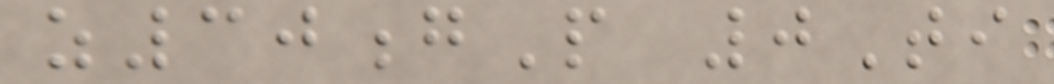z30gP 0Ti
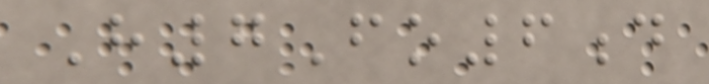H7Fo6d
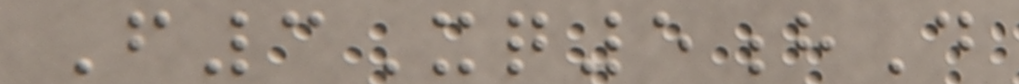F3Xq5hD
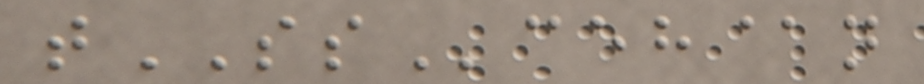tSSceh@n
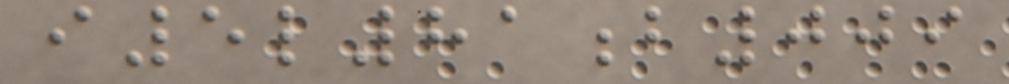i5l81b009
